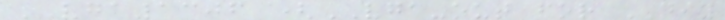VGA1306 (VGA-out for DIY
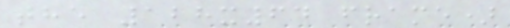the 128x64 frame)
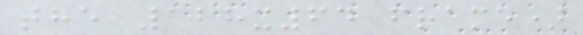the 128x64 frame)
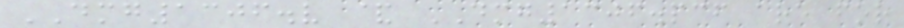DMG1306.v & DMG1306.pcf are for
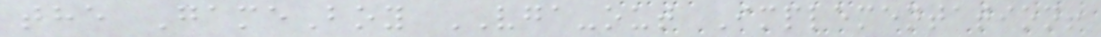the GameBoy VGA-out Implementation!
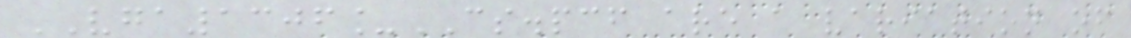VGA1306_CS.pcf are a variation of
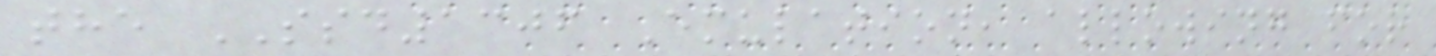the SSD1306 Emulation, allowing for
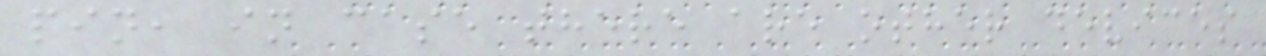pin, in case there are other devices
